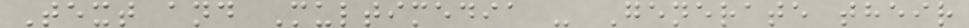Text and Multimedia - Generate their
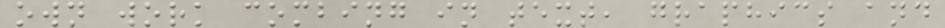own work combing in text, graphics and
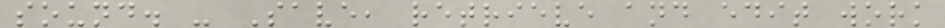sound. - Save, retrieve and edit work
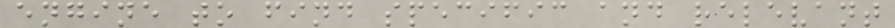engine to find specific and relevant
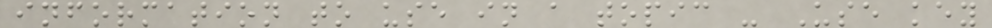information to use in a topic - Use key
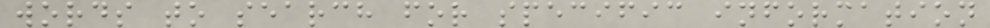words to search for specific information
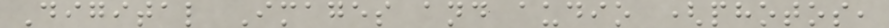Digital Images and audio (photos,
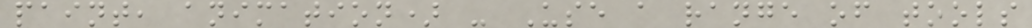paint, animation) - Use a range of tools
